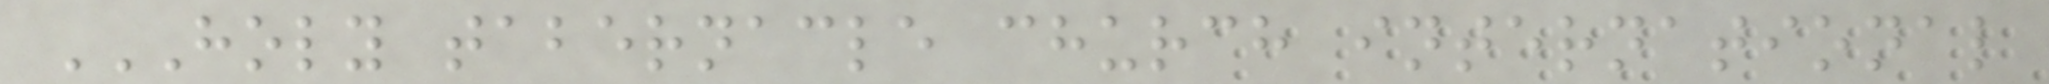HOLY TABERNACLE CHURCH INTERNATIONAL
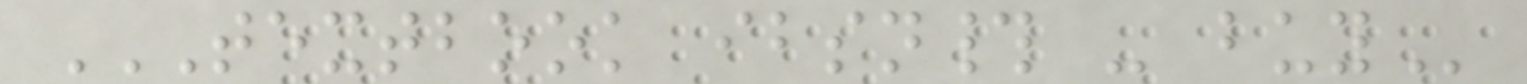TEXTBOOK IBSN# - BUY
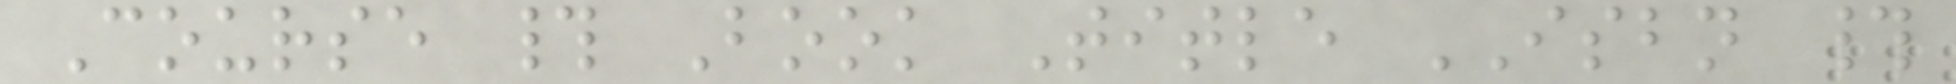Course # Book Title ISBN #
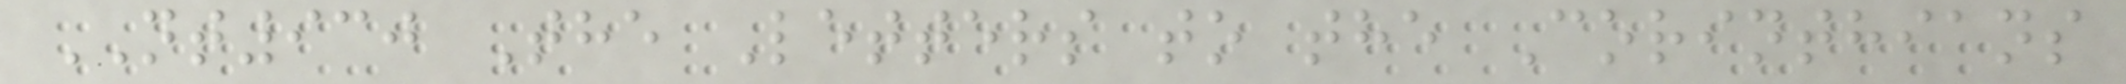NT930 The Letters to the Corinthians
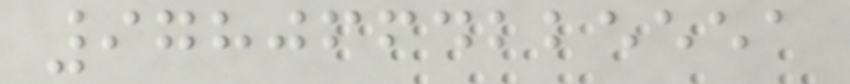9780664225551
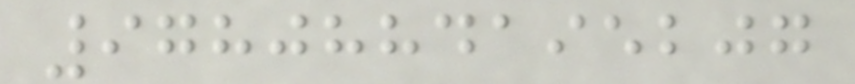9780884195207
